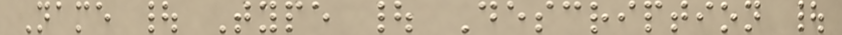Name | Type | Description |
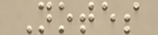Notes
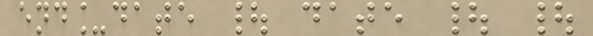end_date | date | |
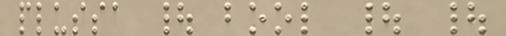plussa | bool | |
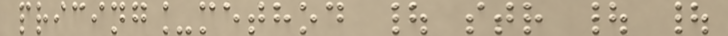pricing_method | str | |
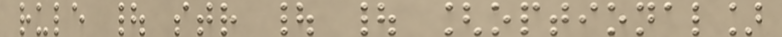rule | str | | [optional]
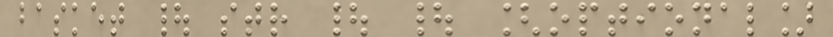basket | str | | [optional]
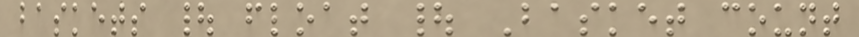baskets | float | Basket count
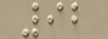92
